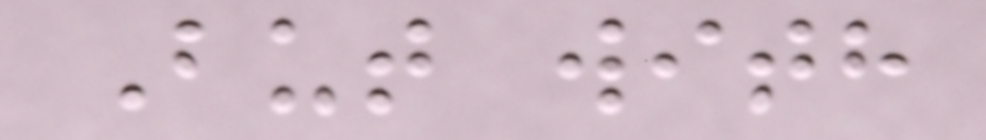But with
